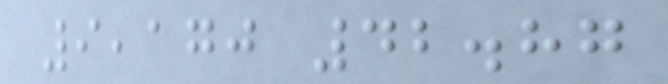9,170 42.87
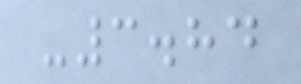-3.84
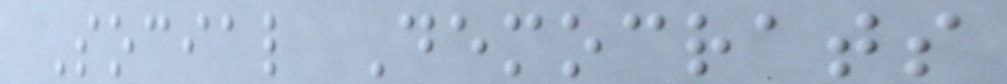Social Democrats
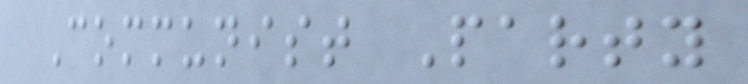Communist Party
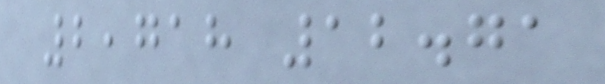2,718 12.71
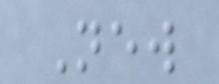New
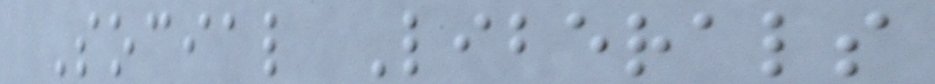Social Liberals
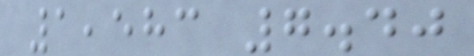1,583 7.40
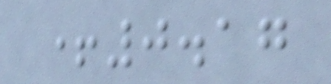+0.17
